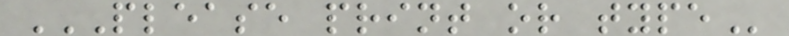PLEASE PRINT OR TYPE
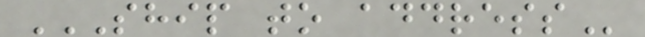SHIP TO ADDRESS
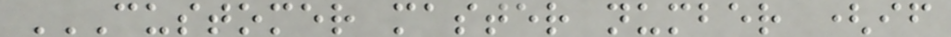CUSTOMER MASTER NUMBER (IF
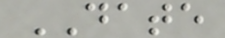DATE
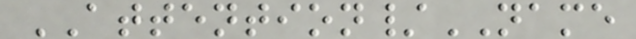ATTENTION/NAME
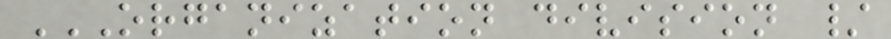ORGANIZATION DIVISION /
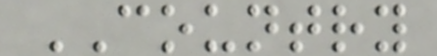COUNTRY
